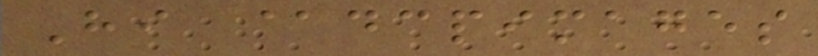Hi @dcpimages
